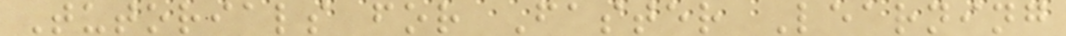Tutorials for Faster Learning
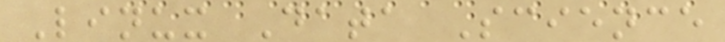Linux Data Science
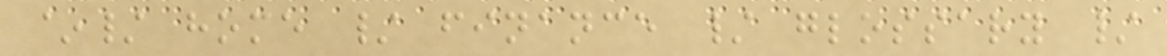~/ home / finance / glossary /
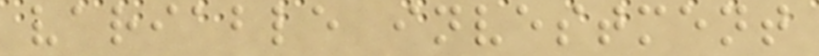variable investment
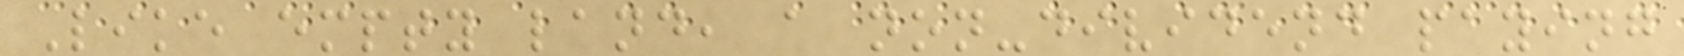Like empty land, a non-dividend paying
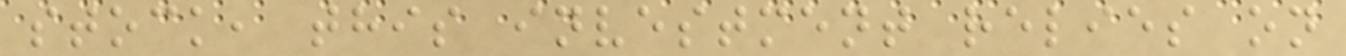stock, this investment relies on
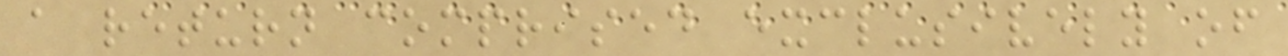a return comprised exclusively of
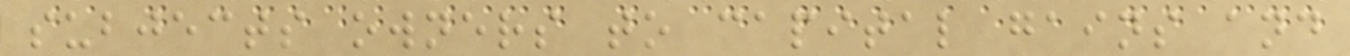subjects owners to capital gains and
